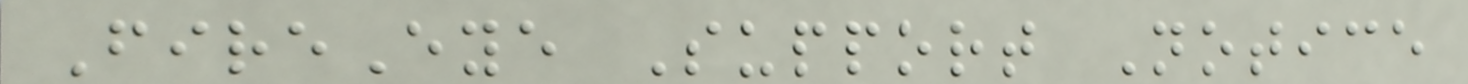FireEye Support Notice
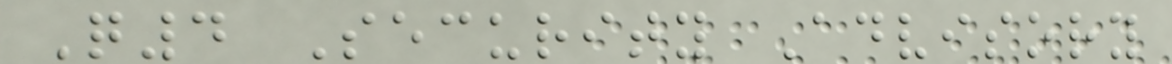Q4 Security Advisory
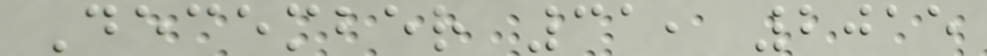December 31, 2015
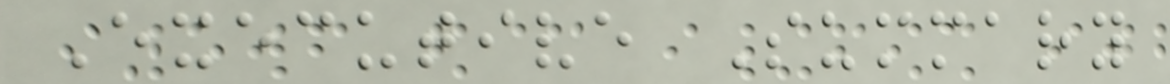Executive Summary
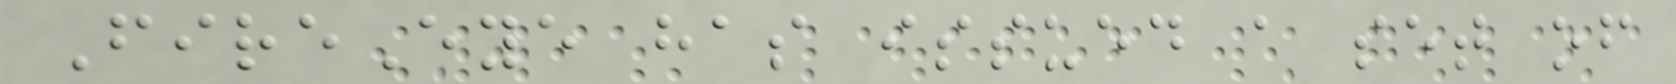FireEye has issued a set of
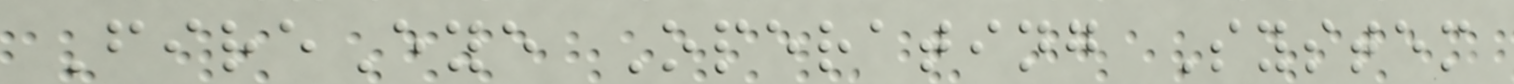FireEye Operating System
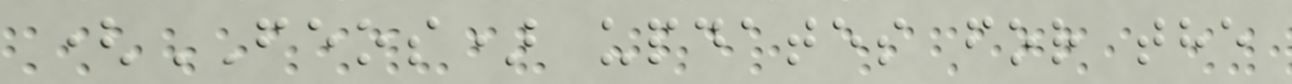(FEOS) updates for the
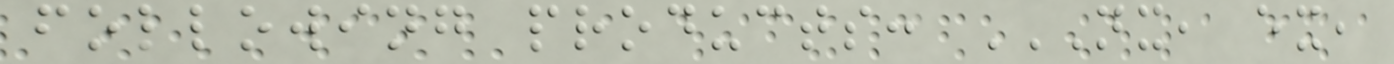following products: NX, EX,
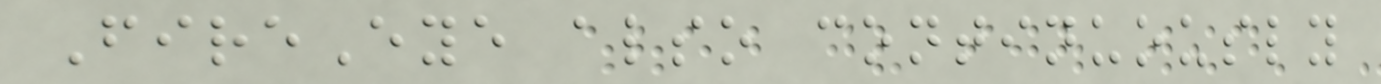FireEye also continuously
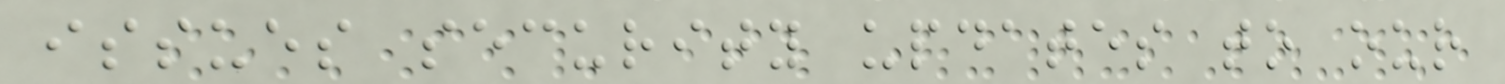issues security updates to our
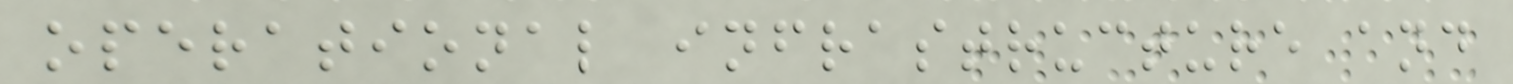operational infrastructure and
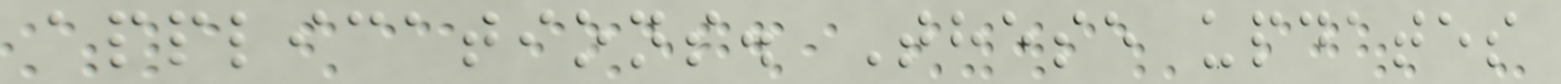applications. These updates
